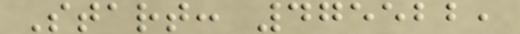Start: 475522,
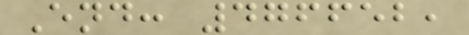End: 476652,
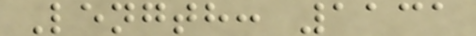Length: 1131
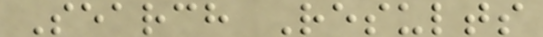Search Results
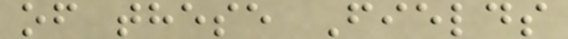of these Fields
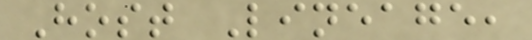Host Lineage,
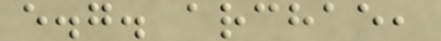e.g. archae,
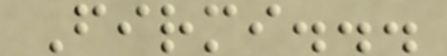Firmi...
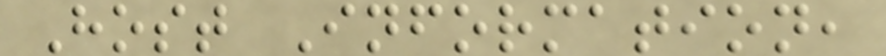Host Information,
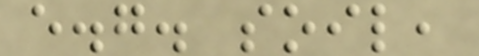e.g. soil,
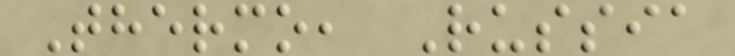Thermo, Russia
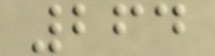264
